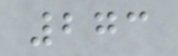273
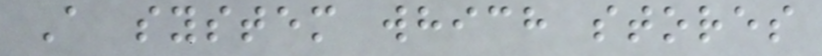A system which stores
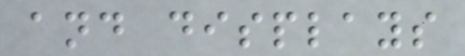and displays
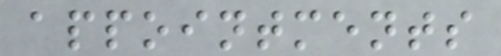appointments
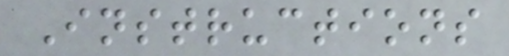Instructions
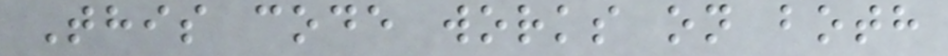This code works on both
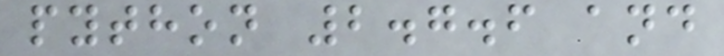python 2.7.6 and
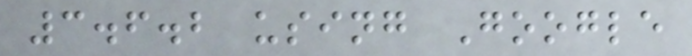3.6.2 using Google
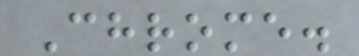Chrome.
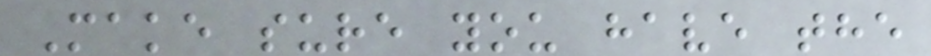Make sure you have the
